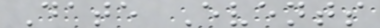Date Events
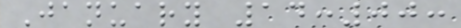January 14:00:
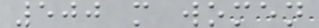500 m women
